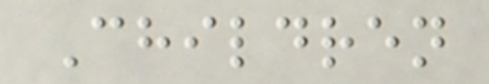Children
